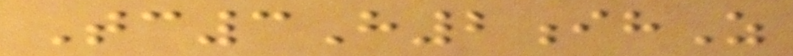Tc3H2ihZ
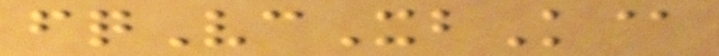fqVcXbK@
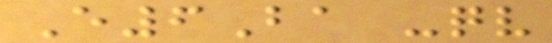E6Ba -qv
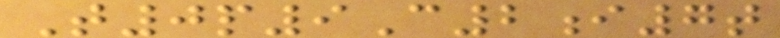T0p9C2i7t
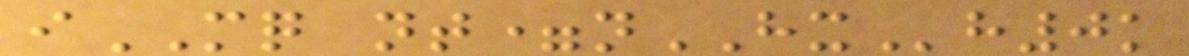iMQ nt=nHXh0k
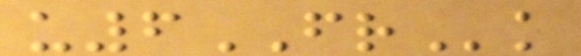u6FRk
